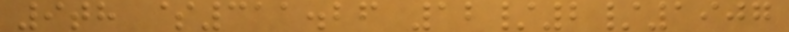9th $311.26 12/2/1907
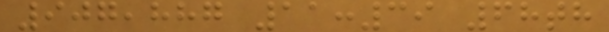907,887 11:39 68th
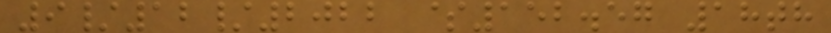9/12/2022 $152.57 18th
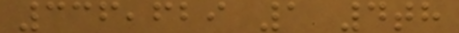336,629 1 4th
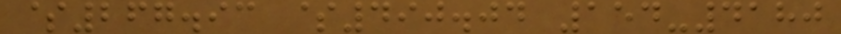$267.93 $490.04 154-4180
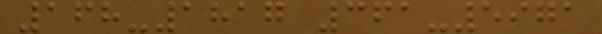168-1817 361-5971
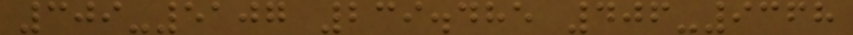309-5107 239.485 406-9368
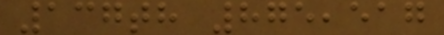137th 875,517
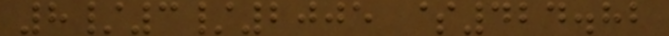8/3/2005 $424.82
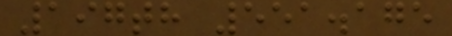197th 551.175
